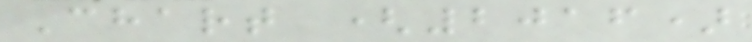Chart (2016)
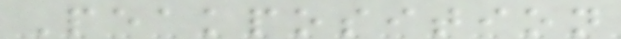Peakposition
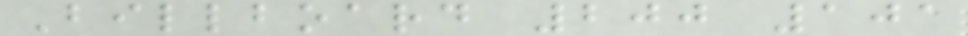Billboard 200 101
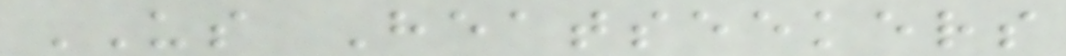US Heatseekers
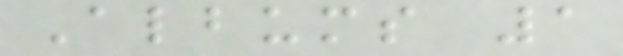Albums 1
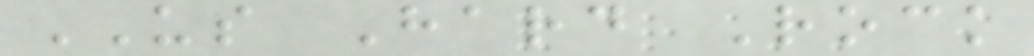US Hard Rock
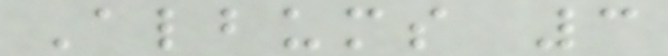Albums 3
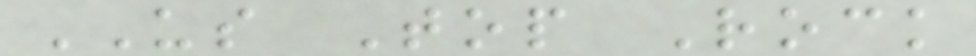US Top Rock
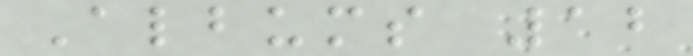Albums 12
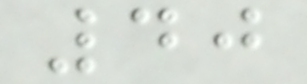40
